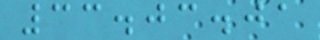33.03.01
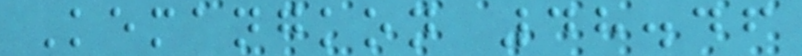Kemangkon 48.46
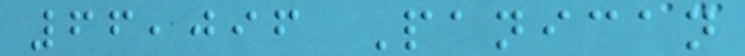66,096 Panican
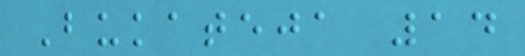Bukateja 14
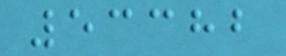53382
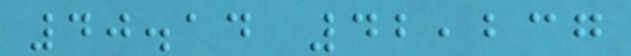40.14 42,237
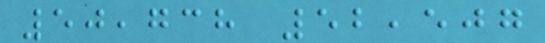50,738 52,507
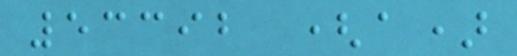53392 (a)
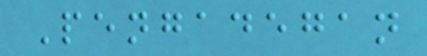Pengadegan
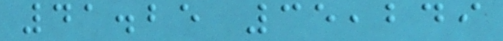41.25 35,249
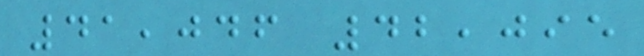41,046 42,095
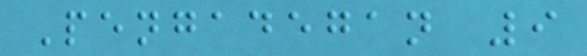Pengadegan 9
